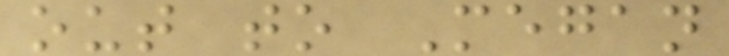out to Megan
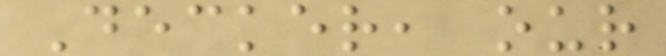Decker, our
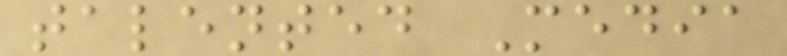talented Media
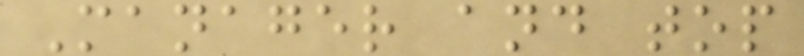Manager and top
